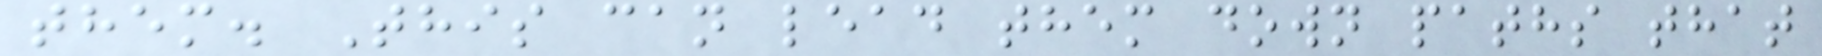them. This can lead them down paths that
